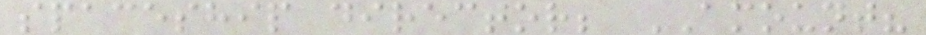spaceship director; AMOUNT?
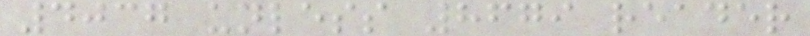4037 unless 8679 reader
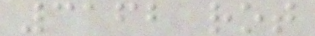3162 rot
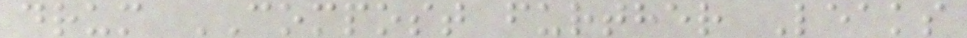drum COMPOST further Leaks
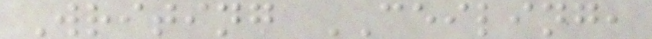Writing CEILING,
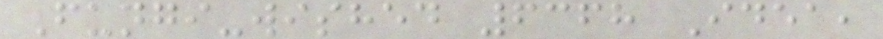Fungi-wished 6368 Idea,
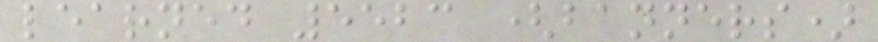learned 5523 (banners)
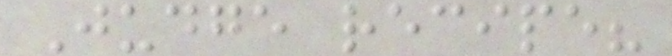Judge recipe?
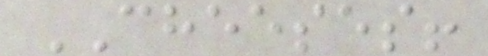CHEESES!
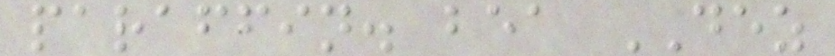paraffin. bea DEZ
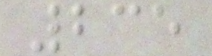235
